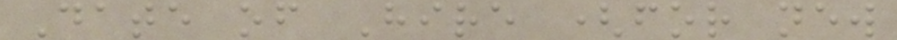Date of Hire (for new
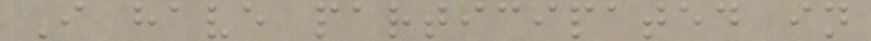I have participated in
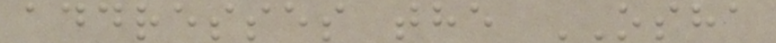addresses the OSHA
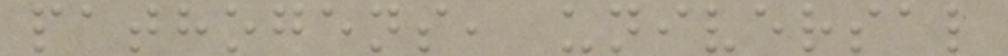pathogens, universal
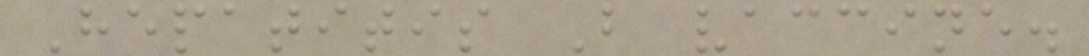Hepatitis B vaccine.
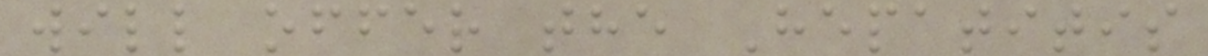will offer the Hepatitis
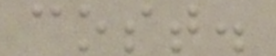cost.
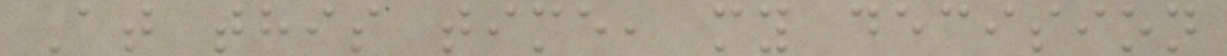At this time, my decision
